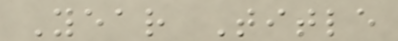Year Title
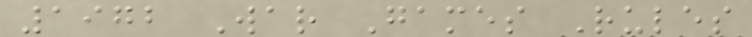1972 War Games Rules
